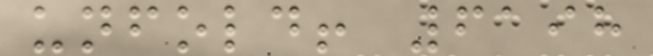unfold! 6198
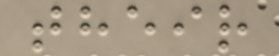their
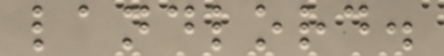landlord.
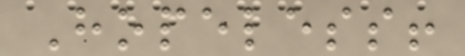Hopeless!
